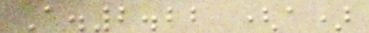A.2.22 (a)
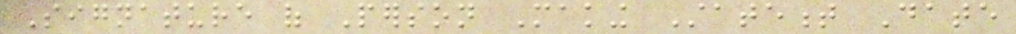Signature of Person Making Statement Date
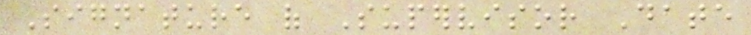Signature of Supervisor Date
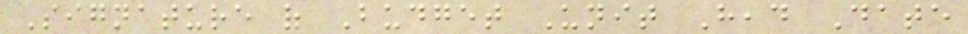Signature of Budget Unit Head Date
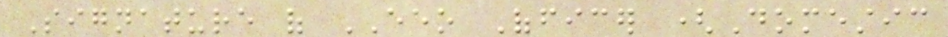Signature of EEO Officer (Domestic
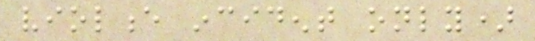violence incident only)
